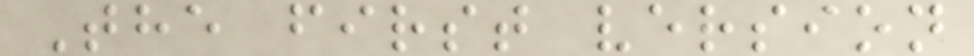The first version
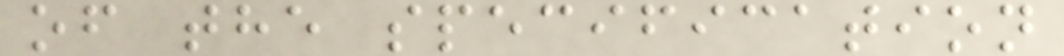of the specification
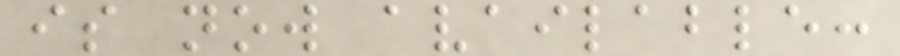is now available:
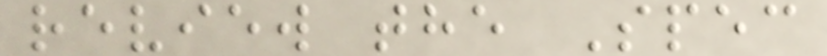review the Spec
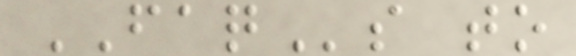FAQs to
